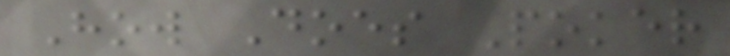How Does Poker
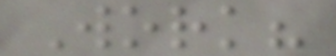Work?
